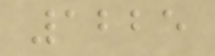1225
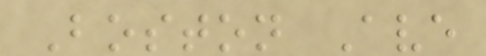Boston Ave
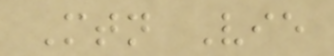Mtn Vie
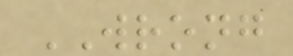WRONG
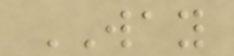WAY
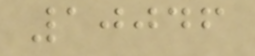10046
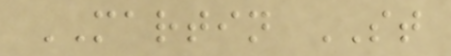MARTIN ST
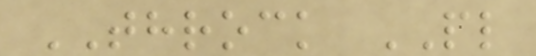THROCK PL
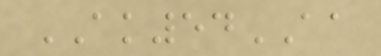AK54AA
